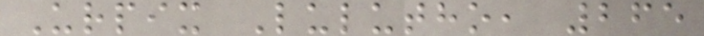Urpix Lulutho, 265
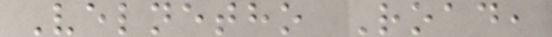Velnetho Road,
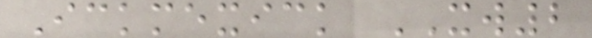Ickmexick XW2
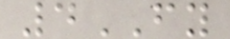4FY
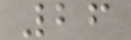26
